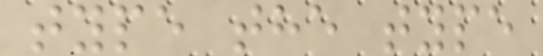type the type
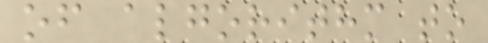of algorithm to
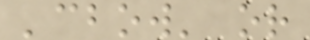'cbow' or
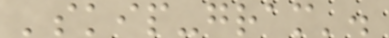'skip-gram'.
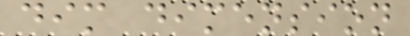dim dimension
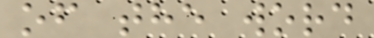of the word
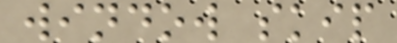window skip
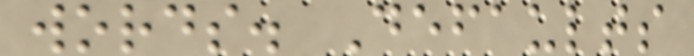words. Defaults
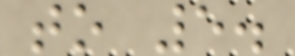to 5.
